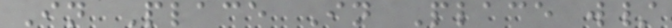In Place In Place w/
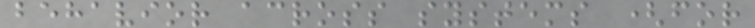behavior across systems (for
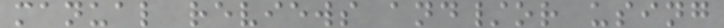manual reviews and/or using
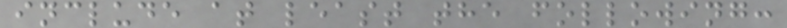include at least the following:
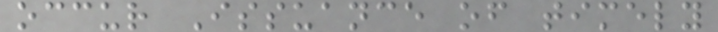occur Issuance of timely
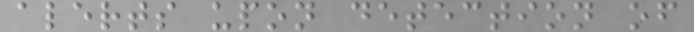alerts upon detection of
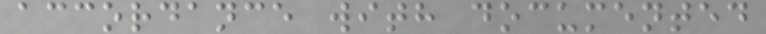accordance with documented
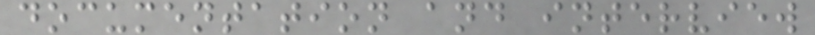documentation and interview
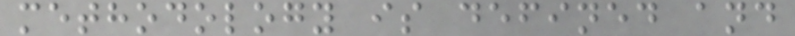methodology is defined and
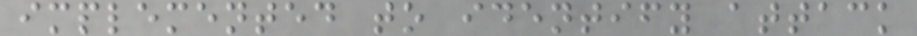implemented to identify attack
